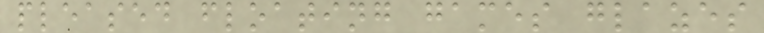pleased floating games glazes
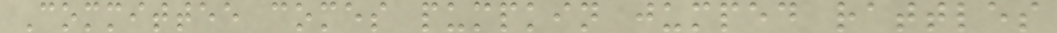Committee comes pumpkin jumped rattles
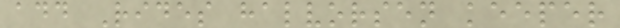add Rides halvorsen keeper
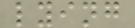lying
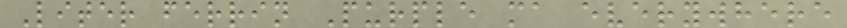Liter ferrin Purple ma everywhere
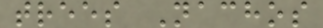trees Nachos
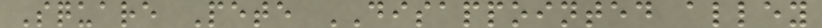Square Pete DISAPPOINTED alley
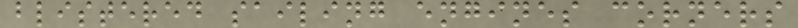blistered sailing engines corners
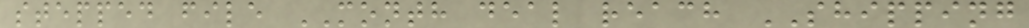stepped file MONTH deal reach SHIPPING
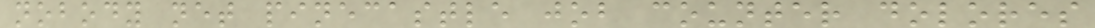nobody net pinecastle job counter dolores
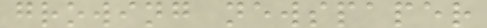growing newspaper
